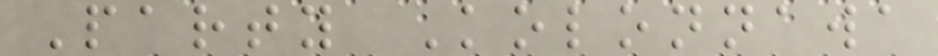Party Kolonnawa
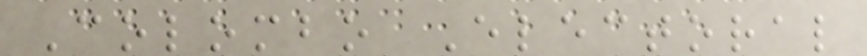Colombo Electoral
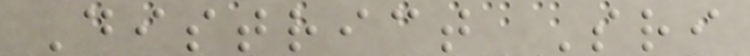District Sri
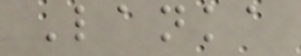Lanka
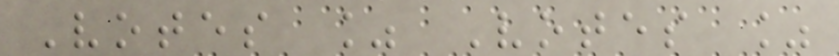Votes % Votes %
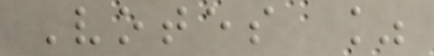Votes %
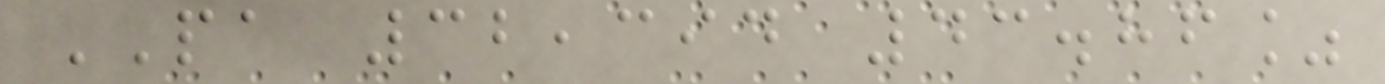PA 32,394 43.86%
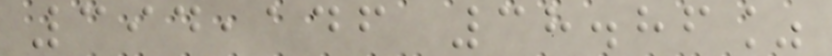394,146 38.86%
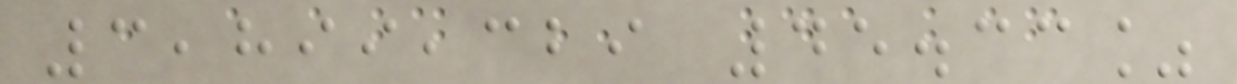3,899,329 45.33%
